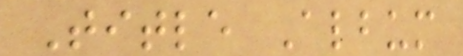Title Album
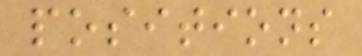positions
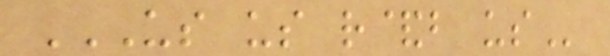US US R&B US
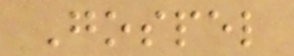Gospel
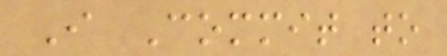I Commit to
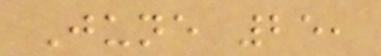June 25,
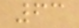63
